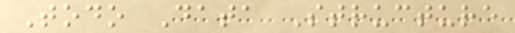Todo Data Structure
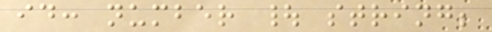id: number | string;
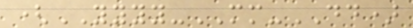(YYYY-MM-DD)
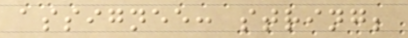assignee: string;
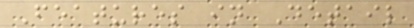Features in Detail
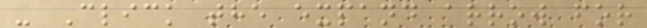- Click the expand arrow for
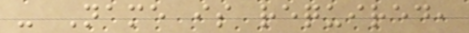- Name is required,
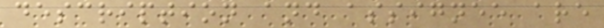description and assignee are
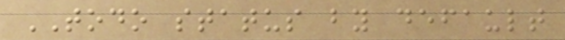TODO status by default
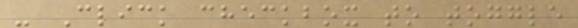- Click checkbox to toggle
